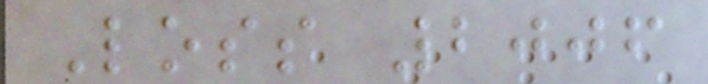Loss 2006
